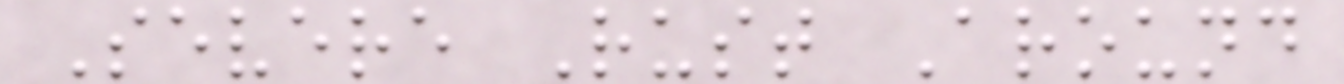Severe Rust Around
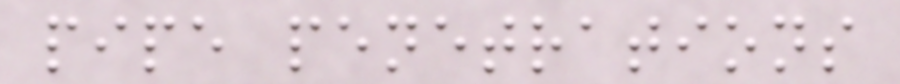pipe penetrations
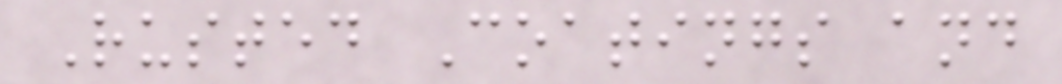Rusted Coatings and
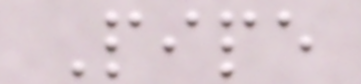Pipe
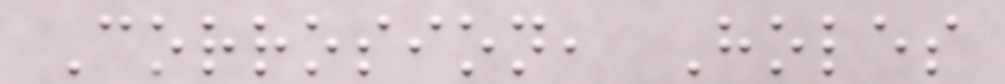Corrosion, Holes
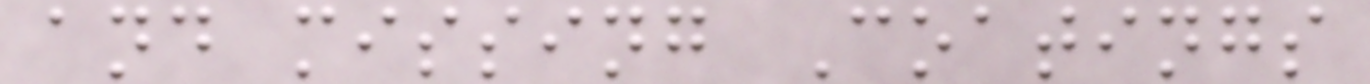and missing Coatings
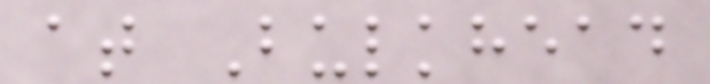at Bulkhead
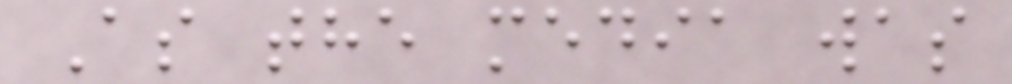As the media was
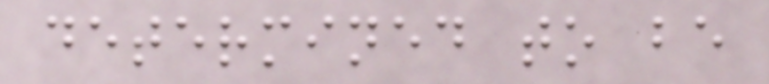determined to be
